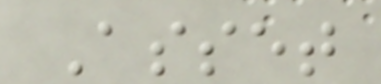Asset
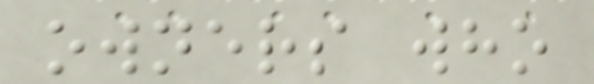owners who
